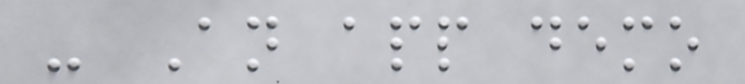- An app demo
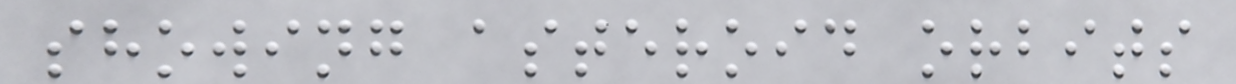showing asteroid orbits
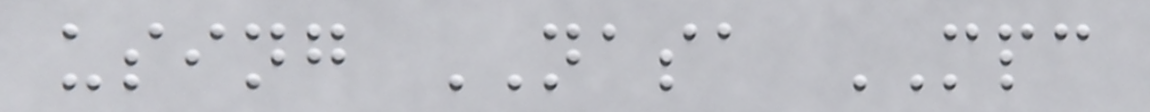using NASA MPC
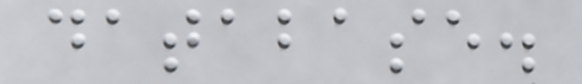database.
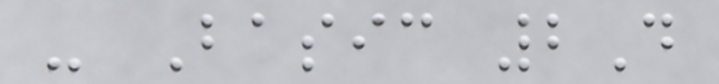- Basic 2D
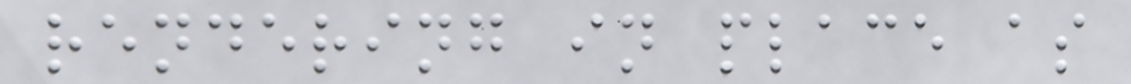rendering in place as
